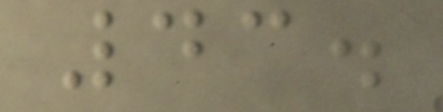43.
